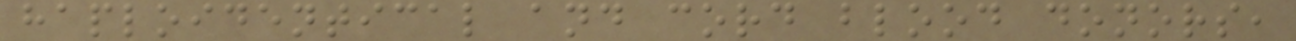haploidentical and cord blood donors,
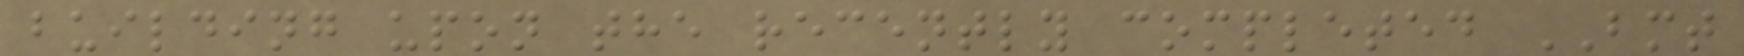building upon the recently completed BMT
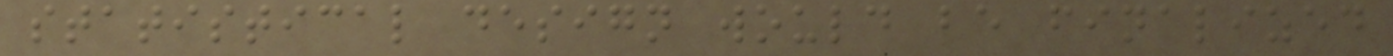statistical design would be finalized
